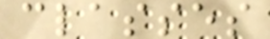classes
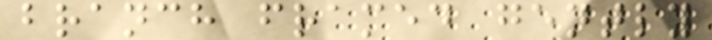branch framed gently
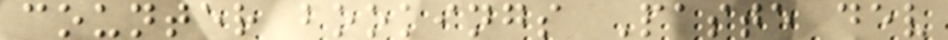counter bookings Paste dev
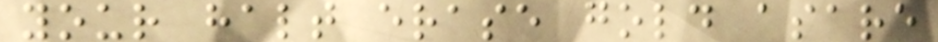your halt erase gold asare
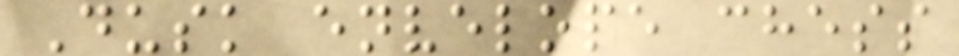Dusk envelope chess
